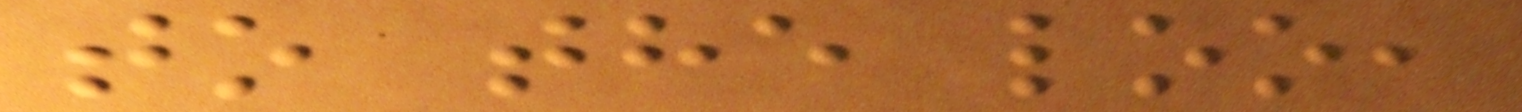to the loo,
